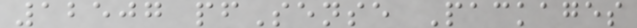12507 pfSense Packages
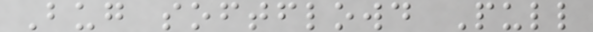Bug softflowd Pull
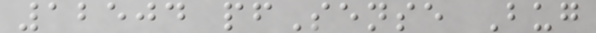12504 pfSense Bug
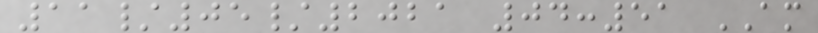11/05/2021 04:51 AM
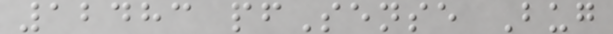12483 pfSense Bug
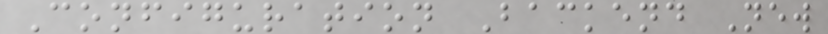Configuration Backend New
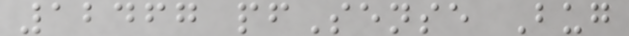12467 pfSense Bug
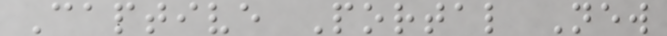Captive Portal New
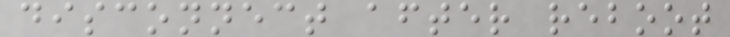disconnect after reboot
